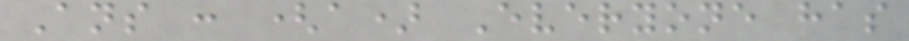Ans : (a) Everyone has
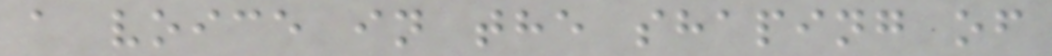a voice in the shaping of
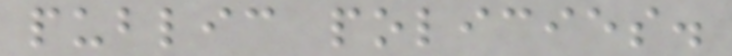public policies.
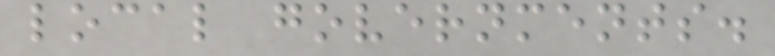local governments.
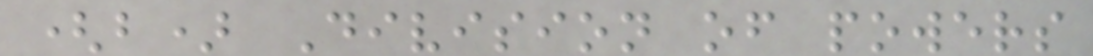(b) Division of powers
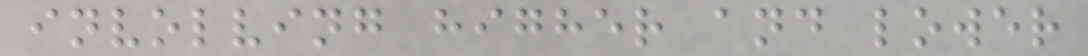involving higher and lower
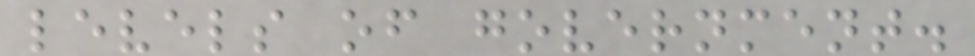levels of government.
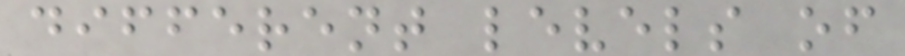different levels of
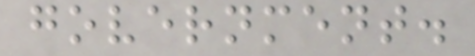government.
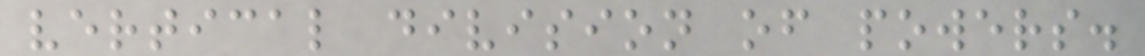vertical division of powers.
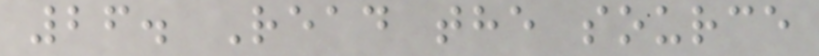26. Read the source
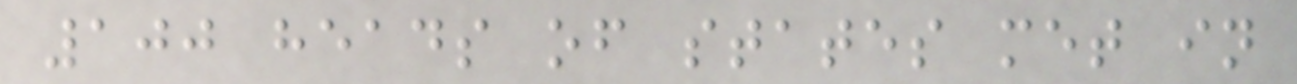100 heads of states met in
